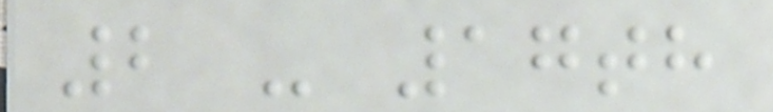2 - 17th
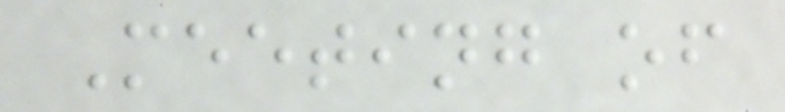Meeting of
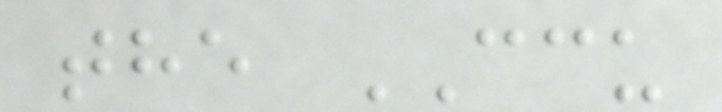the CCU
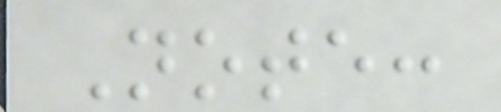Note:
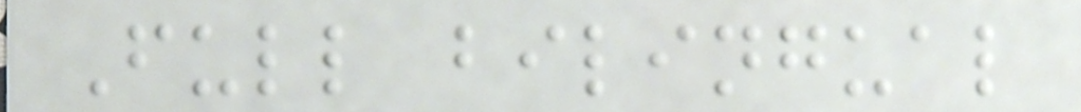Full bilingual
